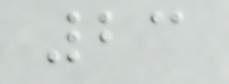23
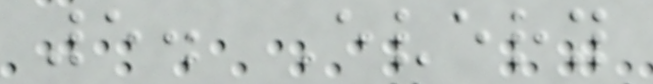5. Every
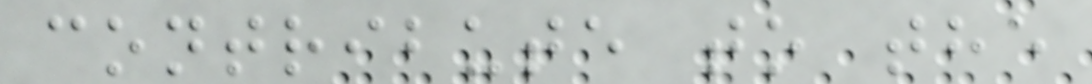contribute to the
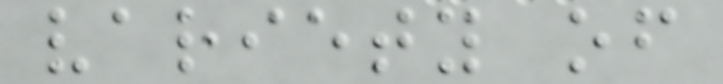variety of
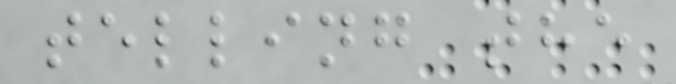telling the
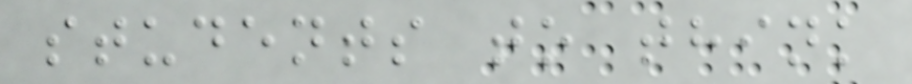students to think
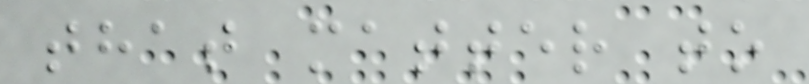that matter to
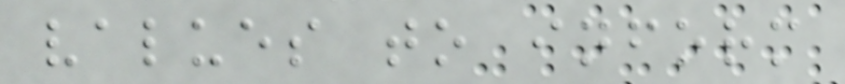values to inform
